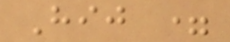Hij =
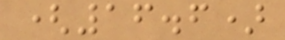(16.6)
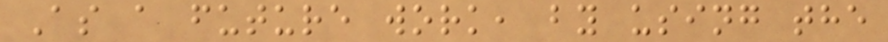As a future work, by using the
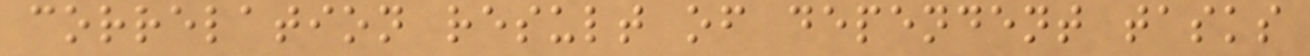correlation result of dependent tasks
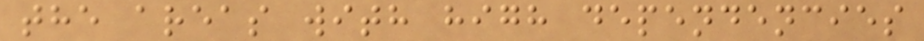the areas with high dependencies
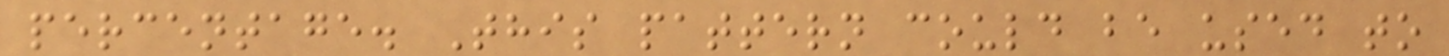percentage. This pattern could be used to
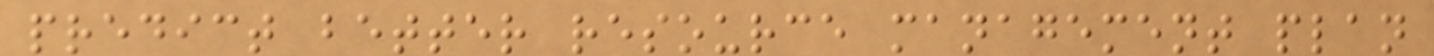predict better resource management plan
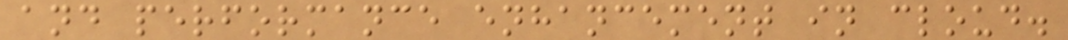and performance enhancement in cloud.
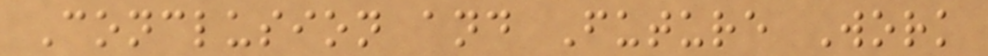Conclusion and Future Work
